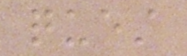quest
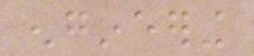engineering
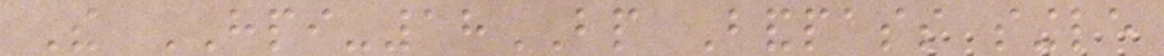The HPI-18BP Bandpass single
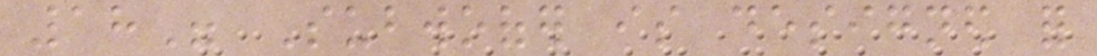18" Subwoofer is designed for
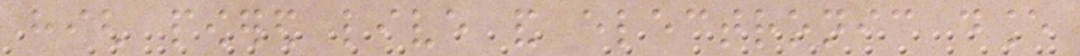high powered live and electronic dance
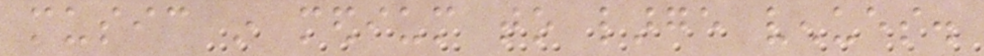music in medium to large venues.
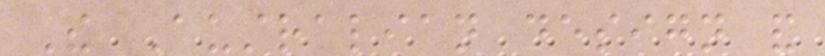The Australian design and
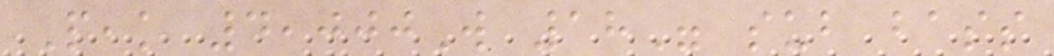Peak 4,000W 18" sub bass
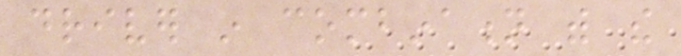driver in combination with the
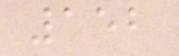152
